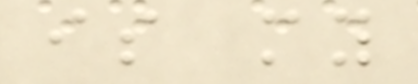is my
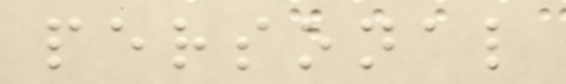personal
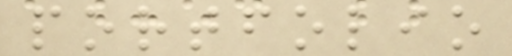portfolio
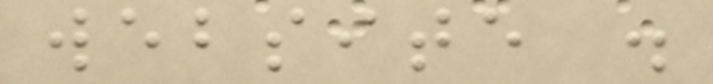website .
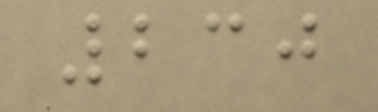230
